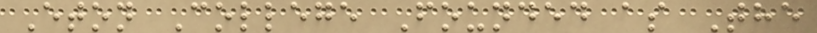Eton College Founded as The
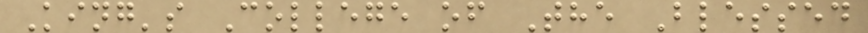King's College of The Blessed
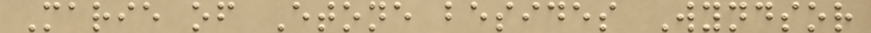Marie of Etone besides Wyndsor
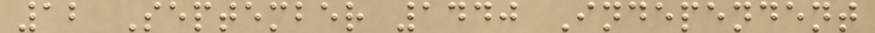12 September 1440 Independent
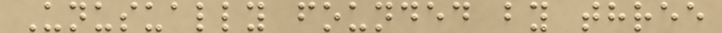Unusually founded by three
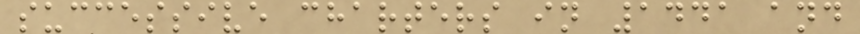successive charters in 1441 and
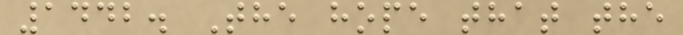1442. The hope that the
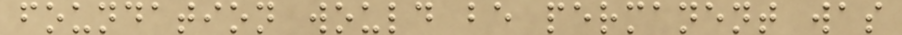foundation would be permanent was
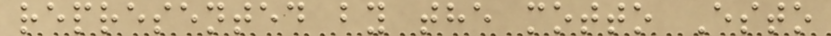represented by the motto Esto
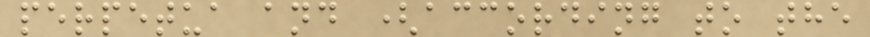perpetua and (according to the
